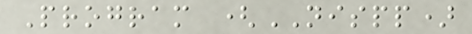Program (NISPP)
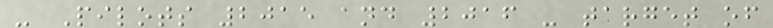- Pilots 2015 and 2016 - target of
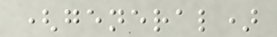(general)
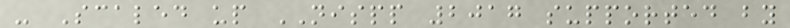- Scaled up NISPP 2017 supported by
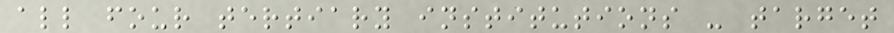all four tertiary institutions - target
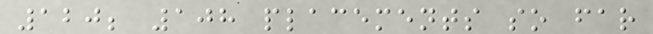120; 108 placements so far
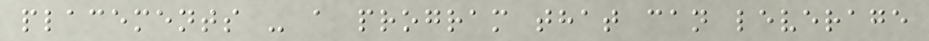placements - a program that can leverage
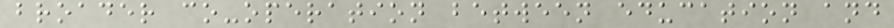broader co-operation between education and
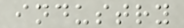industry
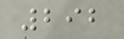292
